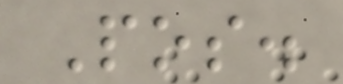Pos.
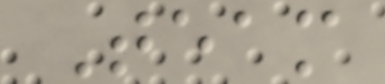Team
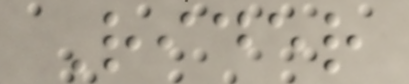Rider
